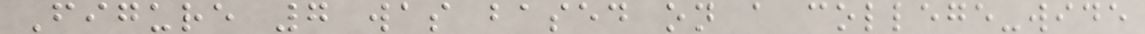Figure 7 was based on a college-wide
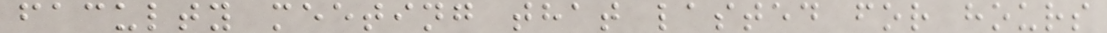faculty meeting that lasted for hours
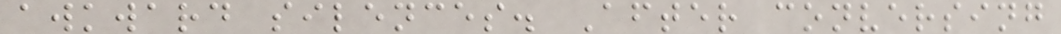awkward silences. After conversing
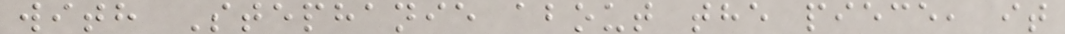with Stephanie about the piece, it
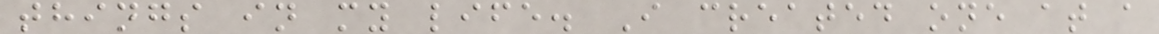things in my life. I created one at a
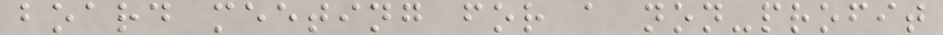board meeting for a non-profit
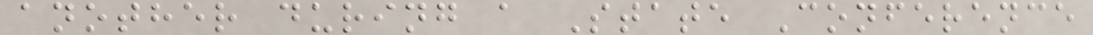another during a State Conference
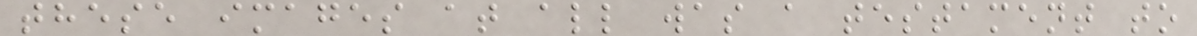these images at all was a testament to
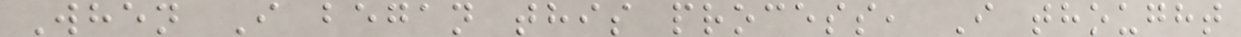When I began this process, I thought
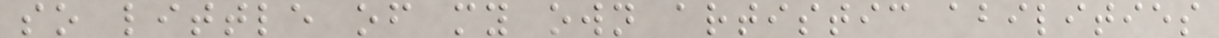so little of my own artistic abilities
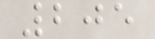205
